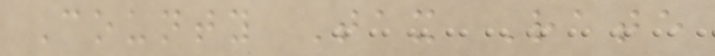County Tax Rate
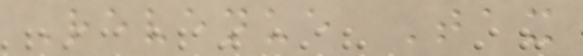Revenue Tax
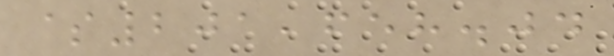$201,658.04
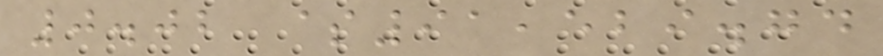0.02 $91,529.74
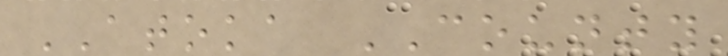ATOKA COUNTY
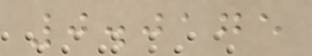0.0175
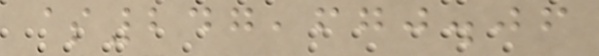$247,670.06
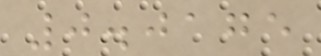0.0175
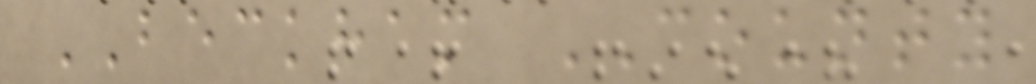BECKHAM COUNTY
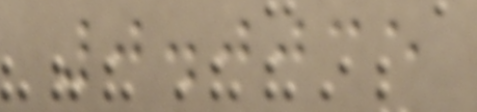0.0035
